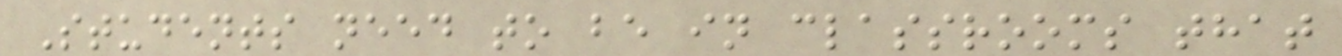Students need to be in classrooms that
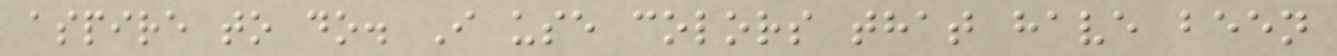aspire to do. I use colors that have been
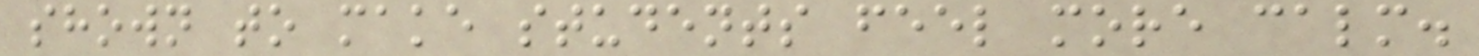shown to make students feel more calm.
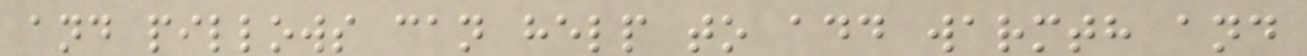and pillows can help to add warmth and
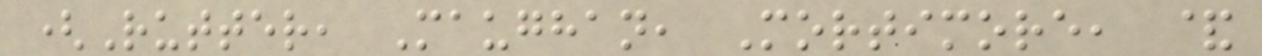(Rutter, Maughan, Mortimore, &
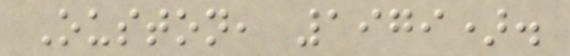Ouston, 1979).
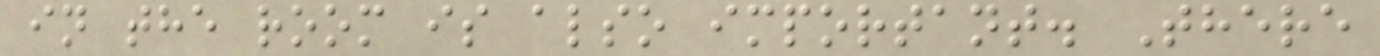in the room is also important. There
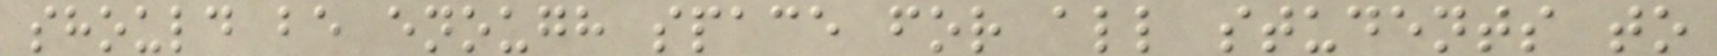should be enough space for all students to
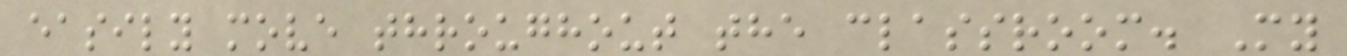easily move throughout the classroom. My
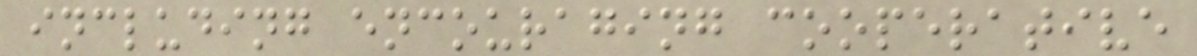including encouraging cooperative
